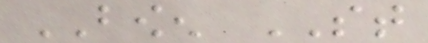BOWEN ST
